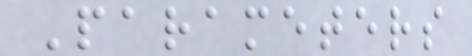Parameters
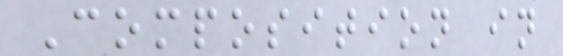Composition in
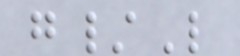g/L
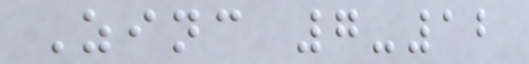Zinc 7-12
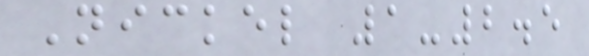Nickel 1-2.5
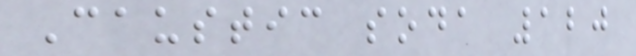Caustic soda 120
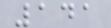141
